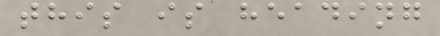this is heading
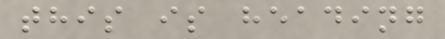this is heading
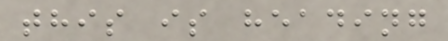this is heading
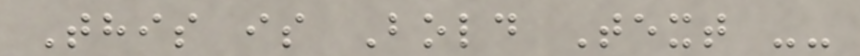This is Bold Text --
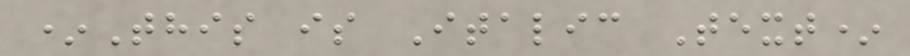*This is Italic Text*
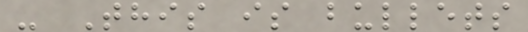- This is bullets
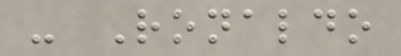- Ronaldo
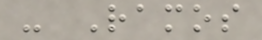- Ramos
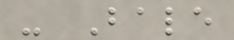- Bale
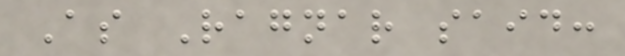As Ragnar said:
